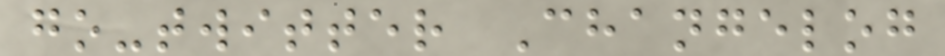go-twitter Changelog
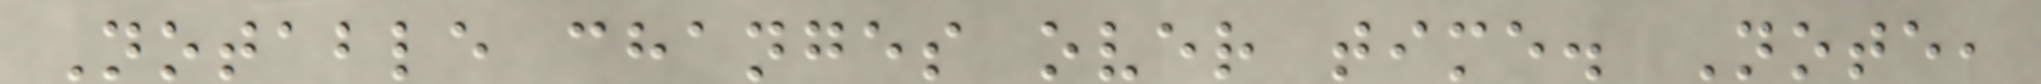Notable changes over time. Note,
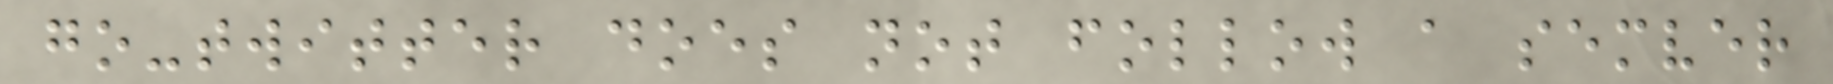go-twitter does not follow a semver
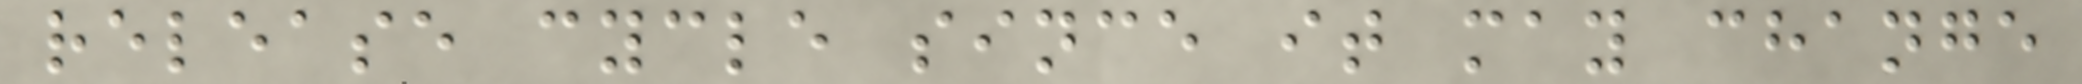release cycle since it may change
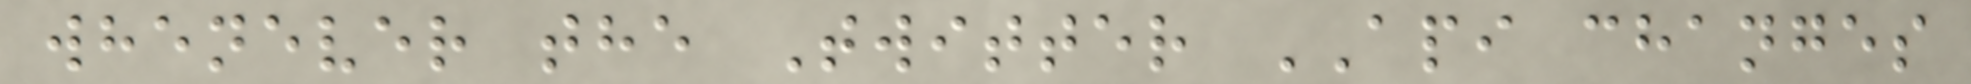whenever the Twitter API changes
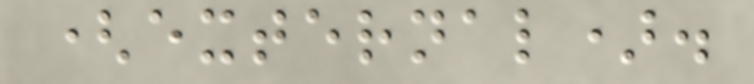(external).
